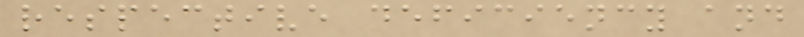respective deficiency and
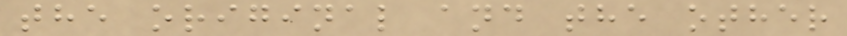the original and the other
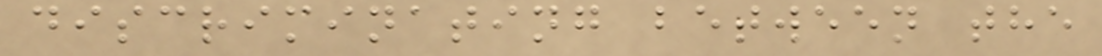discriminating between the
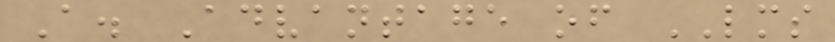A. Advantage of LMS
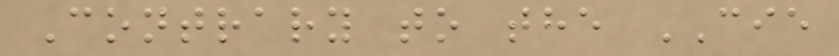Contrary to the CIE
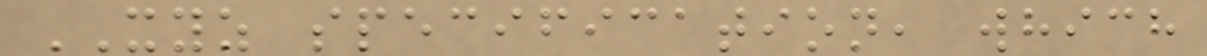XYZ specification, which
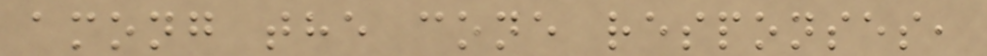among the cone responses,
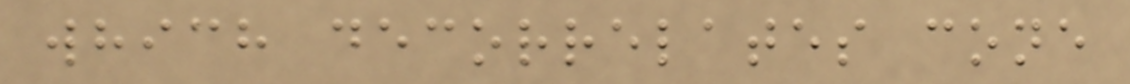which decorrelates cone
